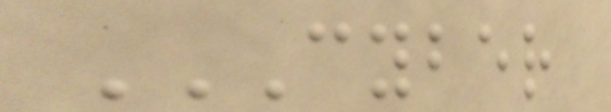CYBER
